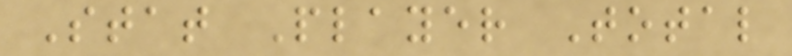Stat Player Total
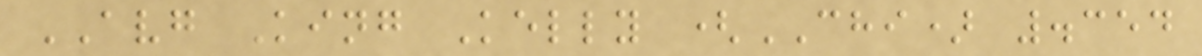AVG King Kelly (CHI) .354
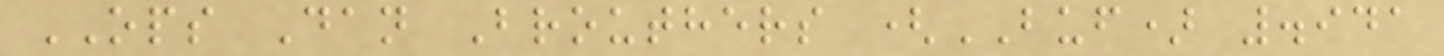OPS Dan Brouthers (BUF) .941
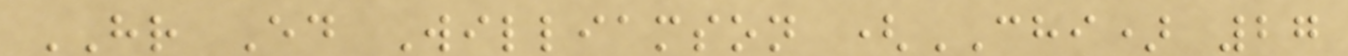HR Ed Williamson (CHI) 27
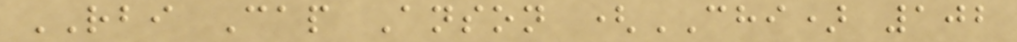RBI Cap Anson (CHI) 102
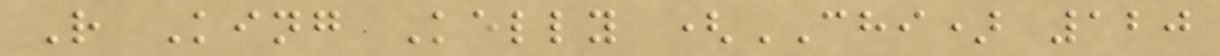R King Kelly (CHI) 120
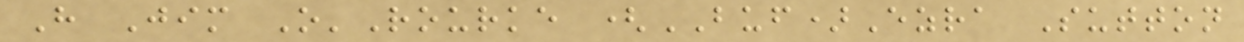H Jim O'Rourke (BUF)Ezra Sutton
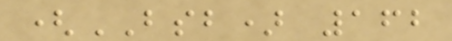(BSB) 162
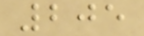205
